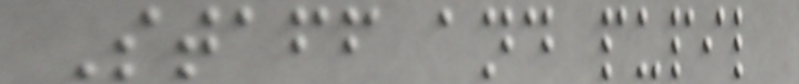Staff and pupil
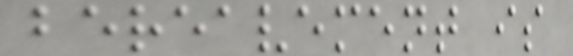bereavement is
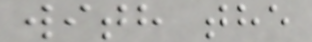with the
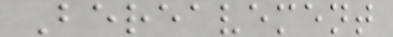Bereavement
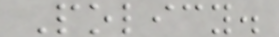Policy.
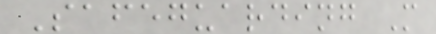Safeguarding M
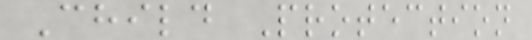Child Protection
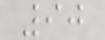90
